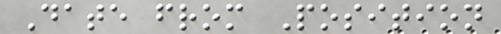Date from Position
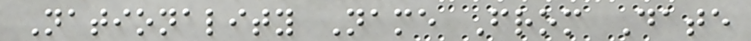Nationality Name From Date
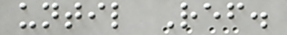until Ref.
